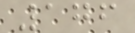176
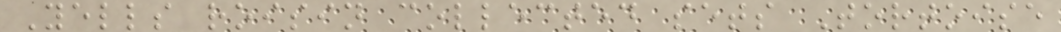Yells roisin collected sets Tortoise
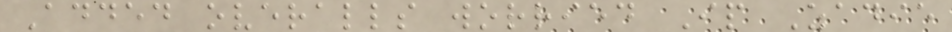Added overalls worried Ip Zadie
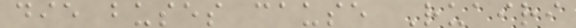die buses cause Ruairi
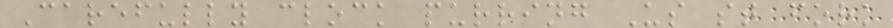Carefully clock purring Us st fork
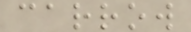carrow
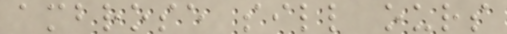ambrose sill ours
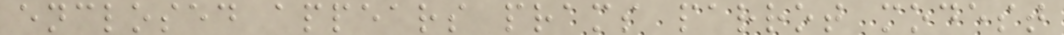enclosed appears prams parrot modest
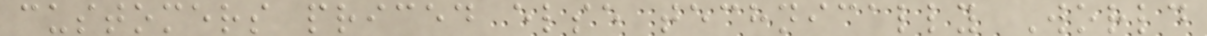customers priced else technically World
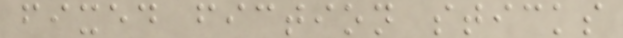fixed fiction sticks
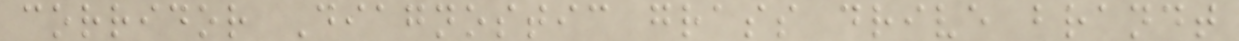corridor Diagnostic grass drive brandt
